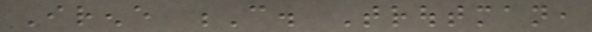Irene C. Troutman,
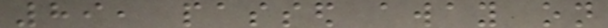89, passed away on
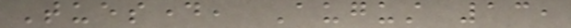Tuesday, August 13,
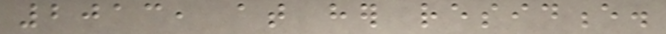2013, at her residence.
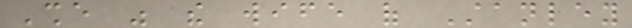She was the wife of Stanley
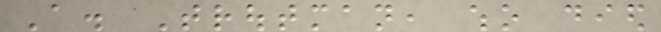A. Troutman, who died
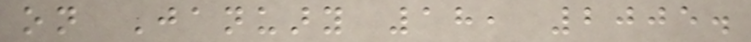on January 18, 2005.
